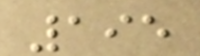195
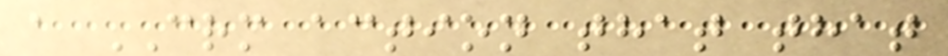a CRM action that that
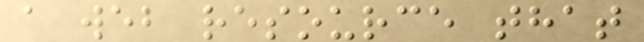a web resource that
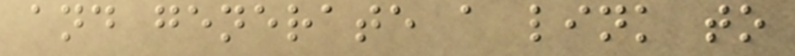and generate a link to
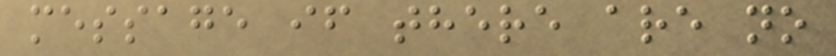message if there are no
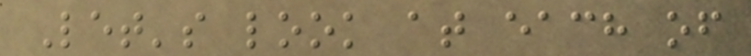Let's look at each of
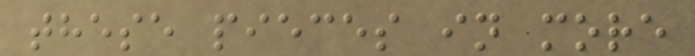these pieces in more
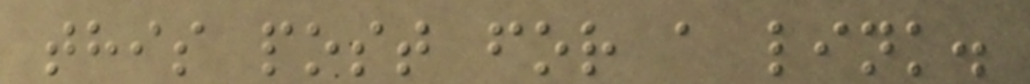this post for a link.
